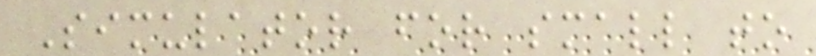Simulator for small to
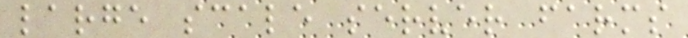large scale server farms
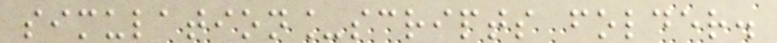simulation_scripts folder.
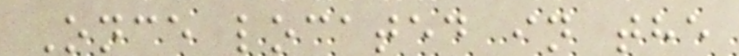Once located in the
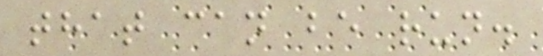that can be run.
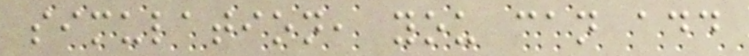simulation, you can add
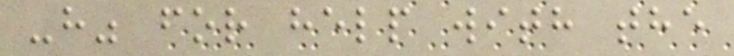-h" for help with the
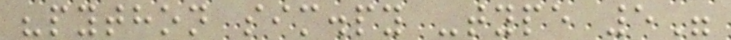"python sim.py -type 5"
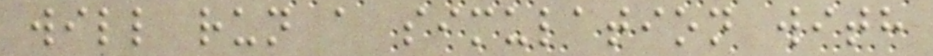will run a simulation with
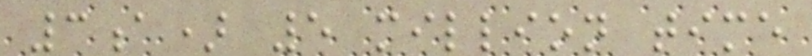3a) 5 million time
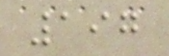197
